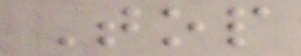Top
